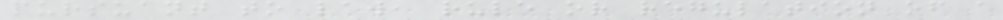pursuant to law, rule or regulation of a
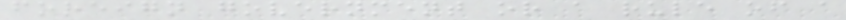foreign government or a rule of a
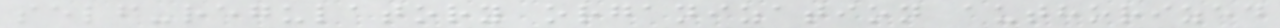self-regulatory organization authorized
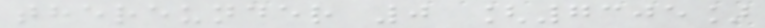thereunder 0 [7305]
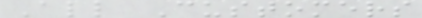All Customers
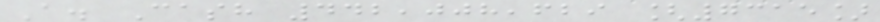A. Cash 442,008,629 [7315]
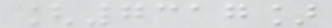[7317]
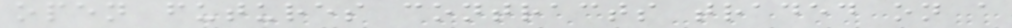open futures contracts traded on a
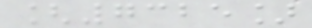[7325]
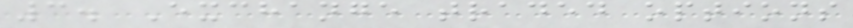3. Exchange traded options
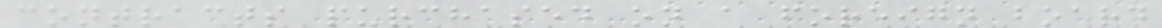contracts purchased on a foreign board
